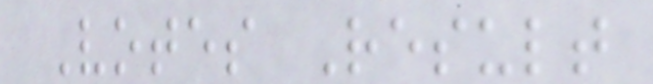Votes Result
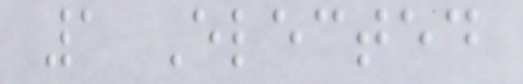1 Elected
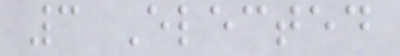3 Elected
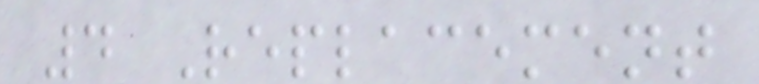4 Replacement
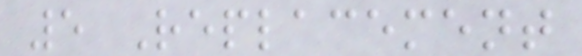5 Replacement
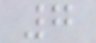7
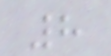8
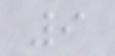9
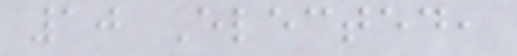10 Elected,
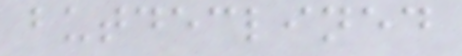butdeclined
